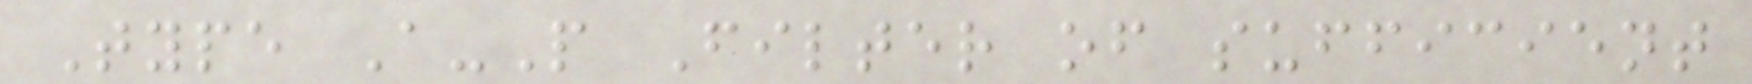Type A-P Filter of sufficient
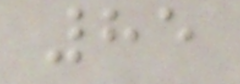85
